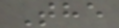The
